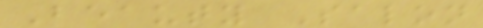Beauty Salon
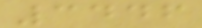3446
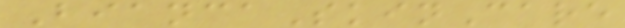BiancaSkinCare
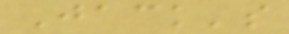Jack's
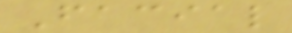Facial
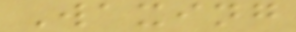Waxing
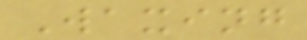Waxing
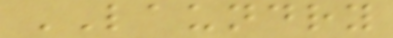LAUNDRY
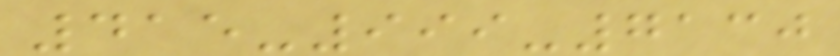415-999-7130
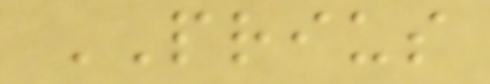PRIUS
